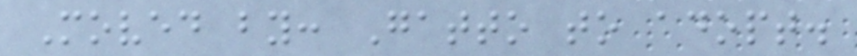Moved by: Gatto to adopt.
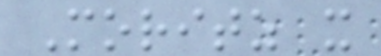Moritz x
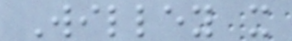Willey x
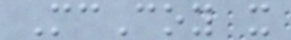McCoy x
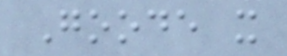Goode x
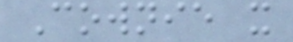Cownie x
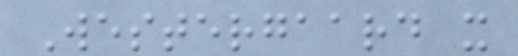Westergaard x
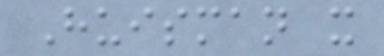Huisman x
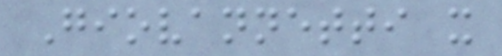Giovannetti x
